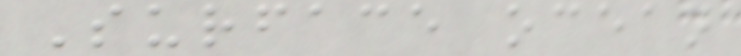Surface ocean
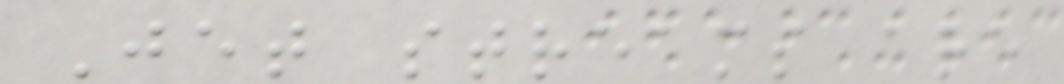Jet streams are
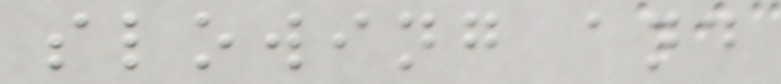slowing and
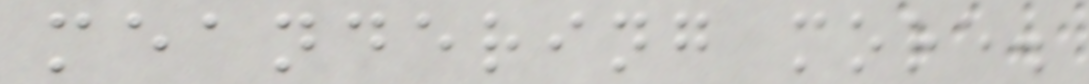meandering more.
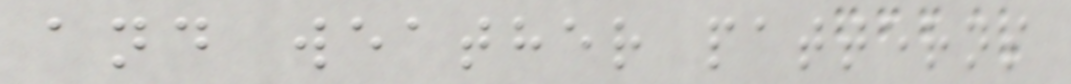and weather patterns
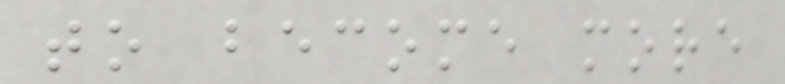to become more
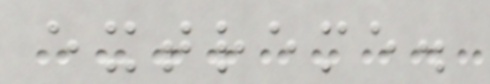extreme.
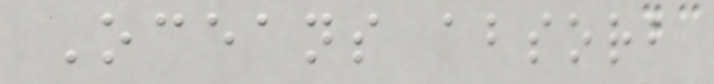Oceans absorb
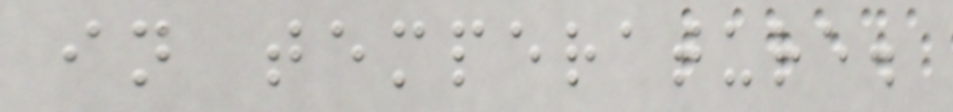in temperature.
